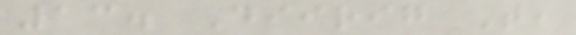13. Diirig T,
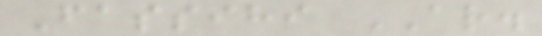Fassihi AR.
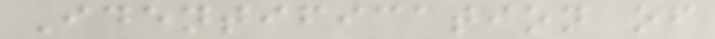Identification of
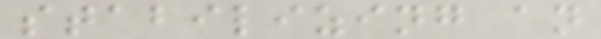stabilizing an
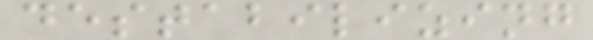destabilizing
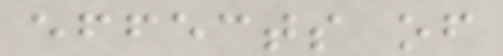effects of
